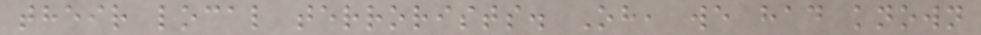their local terrorists. Oh, we had known
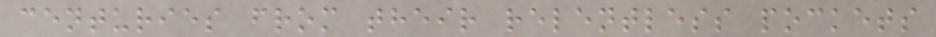centuries from their relentless pockets
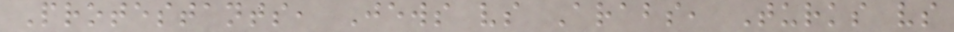Protestants, Jews vs Arabs, Turks vs
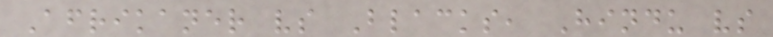Afrikaner vs Blacks, Hindu vs
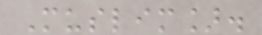Muslim].
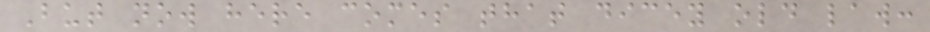But now here comes that dicey old law:
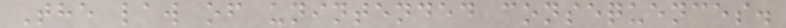The law of unintended consequences.
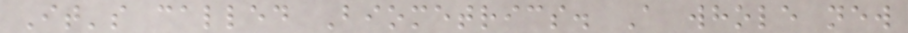It's called Biometrics. A whole new
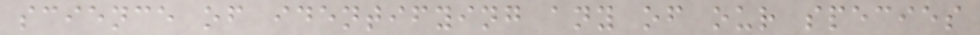science of identifying any of our species
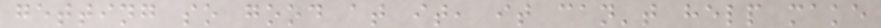getting so good at it, it can't help make
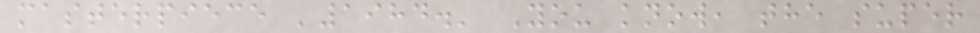masterpiece '1984.' You know, the super
